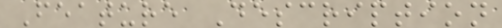Feature Description
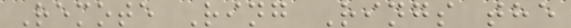Remote Ring Rings the
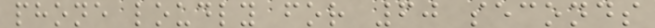phone loudly for 60 seconds
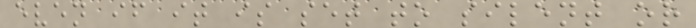even if it is set to silent or
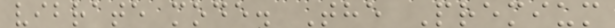vibrate mode. The Premium
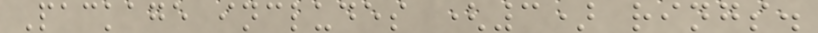Package includes (3) rings.
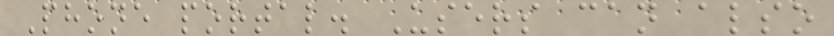Phone portal. Users can also
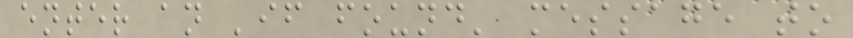enter an 'if found' message to
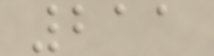211
